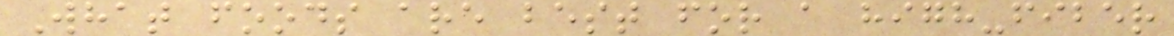What foods are best for a high-fiber
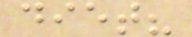diet?
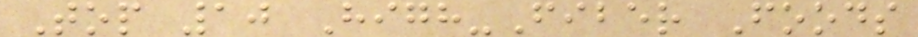Top 10 High-Fiber Foods
